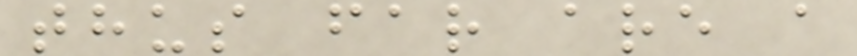thus far are a
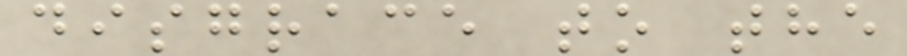disgrace to the
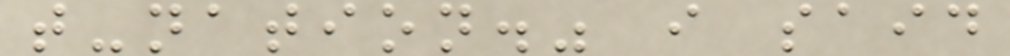t-nation." i said
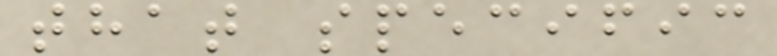that specific
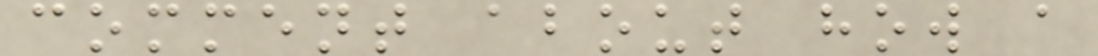comment about how a
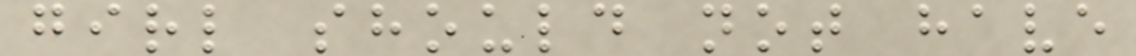girl should not have
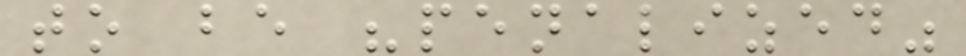to be "penalized"
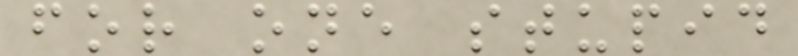for one stupid
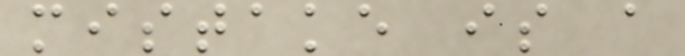mistake is a
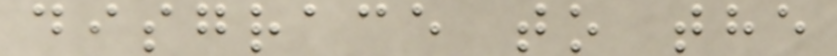disgrace to the
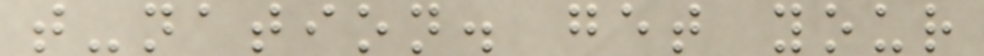t-nation. get your
